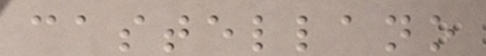castellano
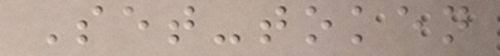Set-token
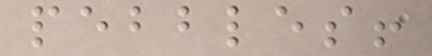pebbles!
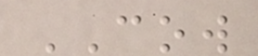COW
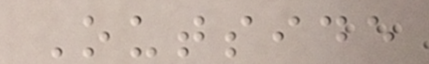Outside
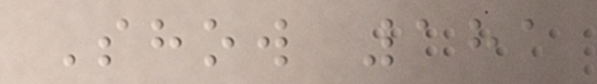Show 181
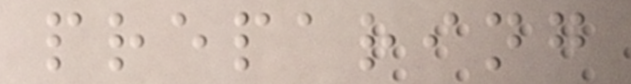preparing
